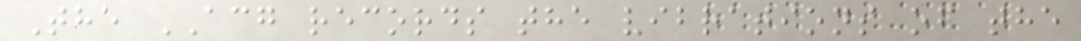The ACG records the vibrations of the
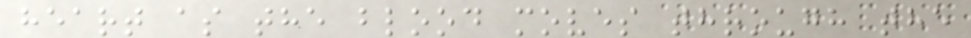heart as the blood moves through the
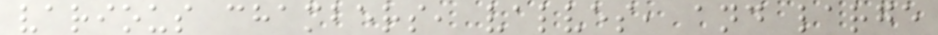various chambers, valves, and large
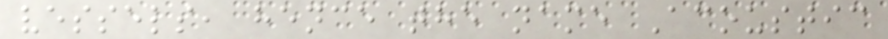vessels, hence the name Acoustic
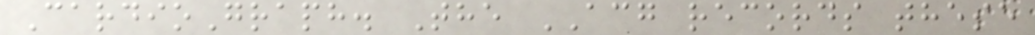CardioGraph. The ACG records these
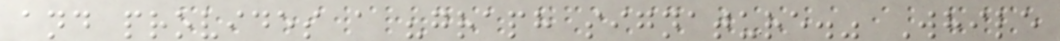and provides a "graph signature." While
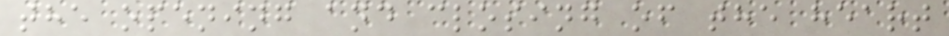the opening and closing of the heart
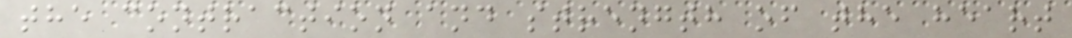the contraction and strength of the heart
